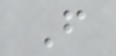F
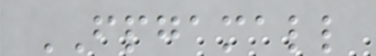FPGAMALL
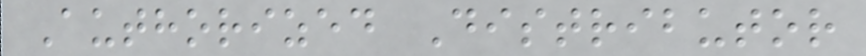Authorized Distributor
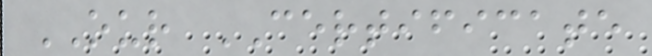OUR CERTIFICATE
